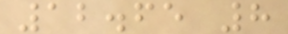12.65 8
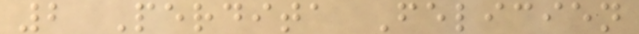2 Perdita Felicien
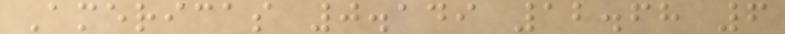Americas 0.149 12.68 6
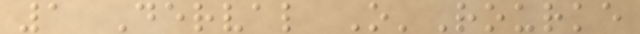1 Derval O'Rourke
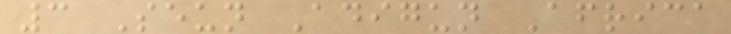3 Seun Adigun Africa
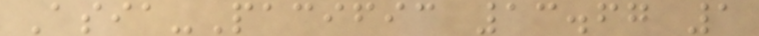Asia-Pacific 13.67 1
